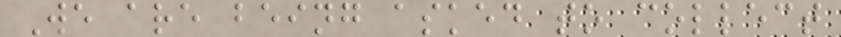We are being asked to collect
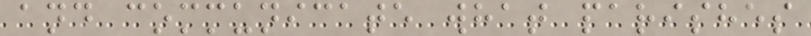and communicate what parishes
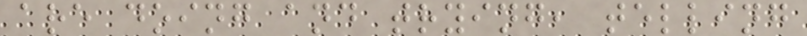are doing and trying, telling
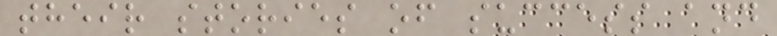their stories of success and
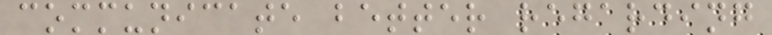communicate better regarding
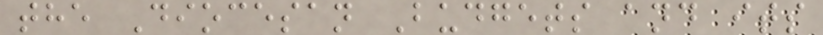the Diocesan Budgets and its
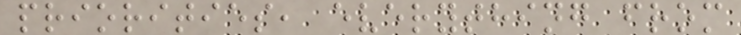priorities, everything from
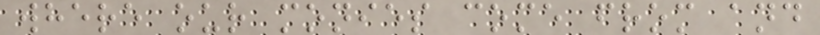where our monies come from and
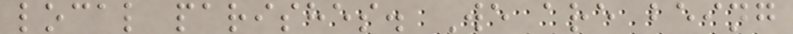local parishes. We are being
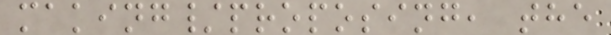making/proposing, the
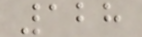128
